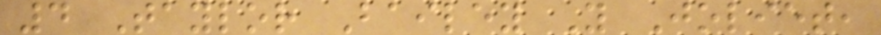4 Taylor Bailey Y Joliet,
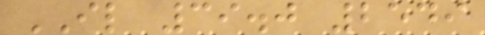IL 39.0 2549
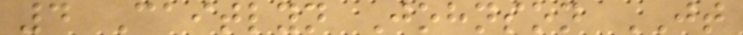4 Caitlyn Johnson JT
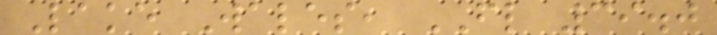Lake Wales, FL 39.0
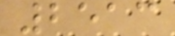2513
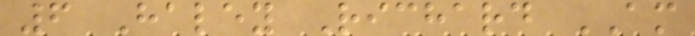6 Haley Richard AM
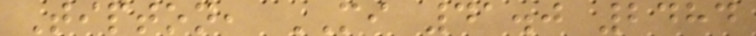Tipton, MI 41.0 2484
